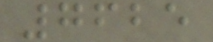7625
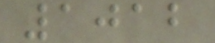1012
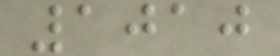1010
